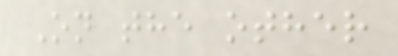On the other
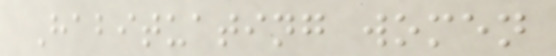Habituating women
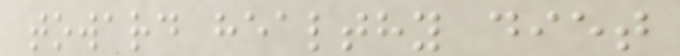toward healthy diet
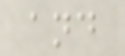and
